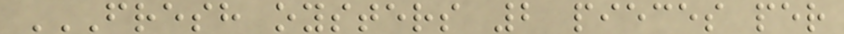FRESH OYSTERS 2 PIECES PER
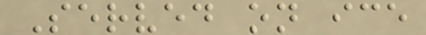Served on ice
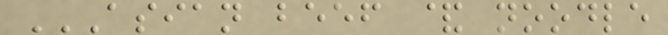ASIAN BEEF & NOODLE
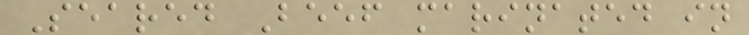Seared Beef marinated in
